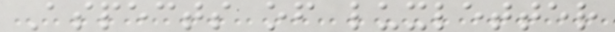Aspects of luxletter
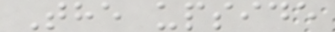The upside
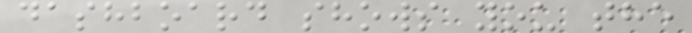dashboard shows you the
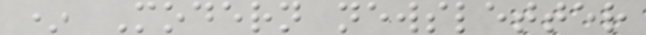* Modern newsletter
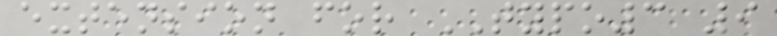extension for TYPO3 9
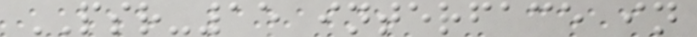PSR-15 interface in
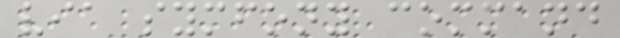via symfony command
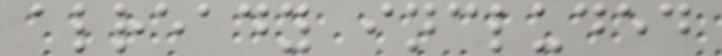already included
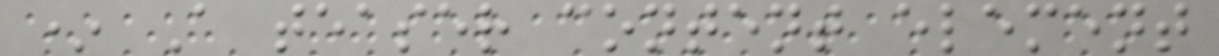* A teaser content element
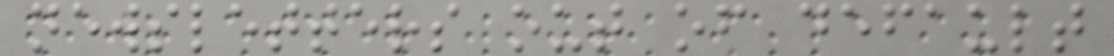newsletters out of default
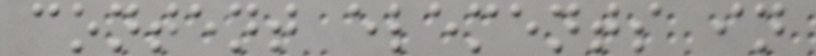content elements in
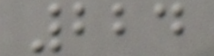224
